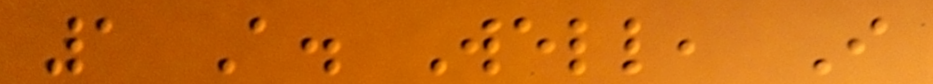1 A. Well, I
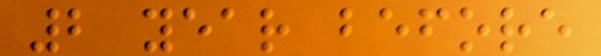2 year before
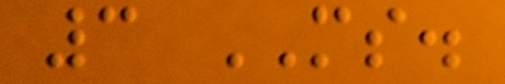3 MS.
